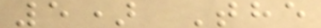5) The
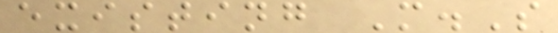existing M.S
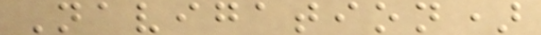Navigation)
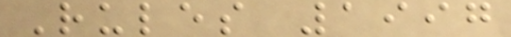Rules 1997
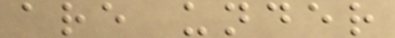are under
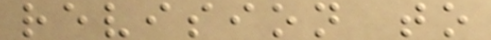revision to
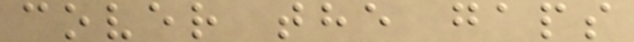cover the gaps
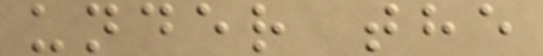under the
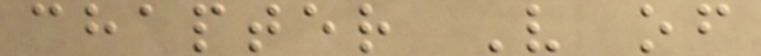chapter V of
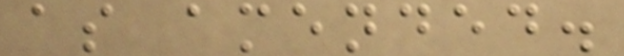as amended.
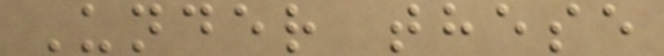Under these
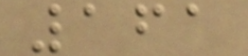161
